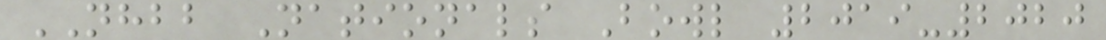NHBB Nationals Bowl 2019-2020
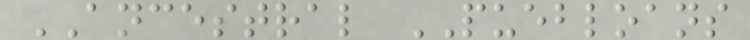ANCESTRAL PUEBLOANS
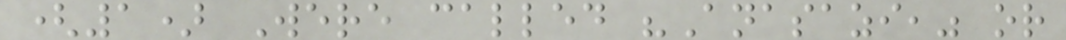(1) Were called "Anasazi," or
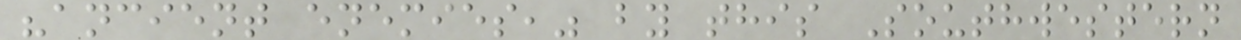"ancient enemies," by this Southwestern
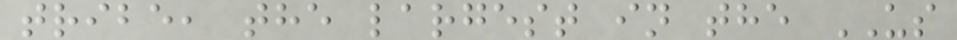tribe, the largest in the US
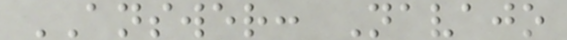ANSWER: Navajo
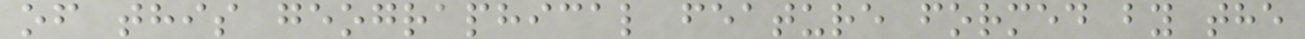of this geographical feature formed by the
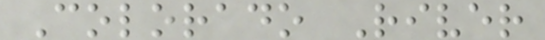Colorado River
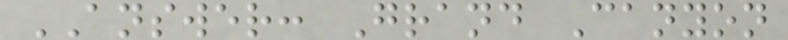ANSWER: Grand Canyon
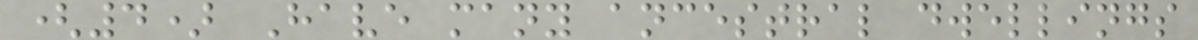(4) Have many ancestral dwellings
